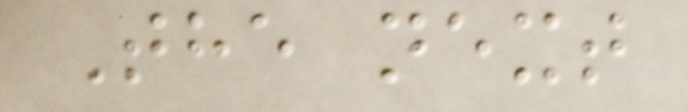The next
